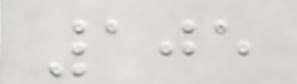105
